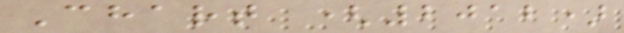Chart (2012)
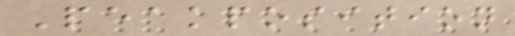Peakposition
